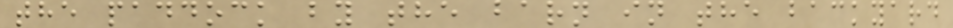the paddock by the barn in the backyard
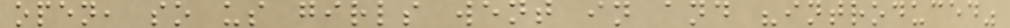open, so us girls went in and "introduced"
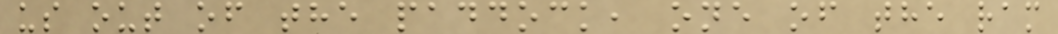us out of the paddock, one of the ram
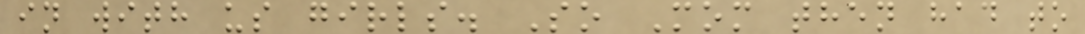in with us girls. So Mom then had to
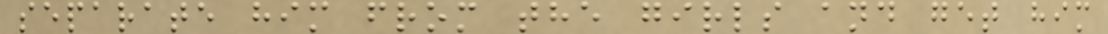separate him from the girls and get him
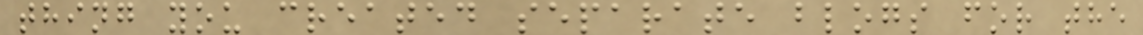thing you created separate blogs for the
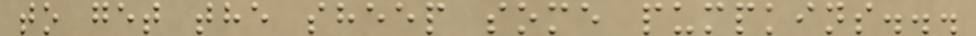to get the sheep some pumpkins...
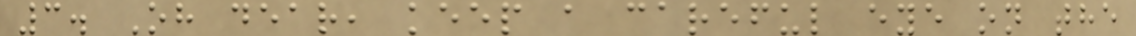3. Oh dear, keep a careful eye on the
